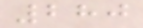280
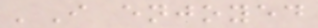'I enjoyed
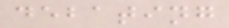debating
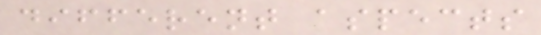different aspects
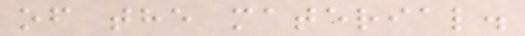of the material.
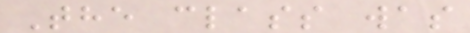The class was
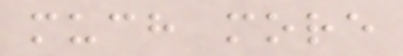much more
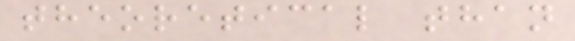theoretical than
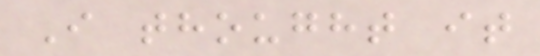I thought it
